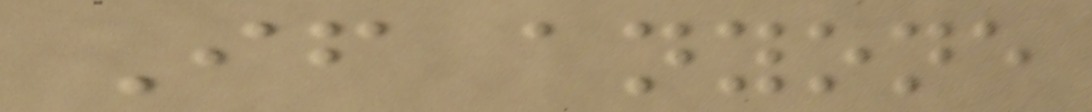If anyone
